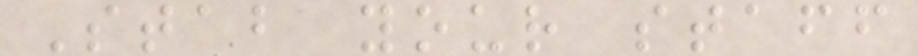Stab your staff
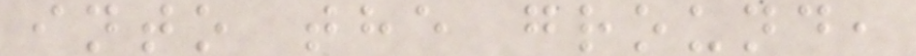into the ground,
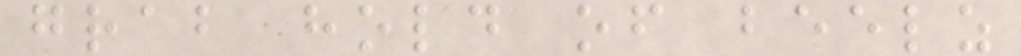grab hold of beelz
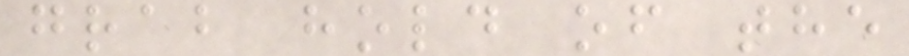grab hold of the
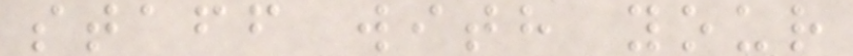staff with your
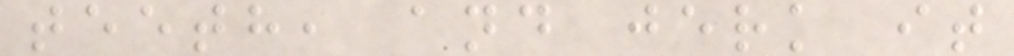teeth, and jerk it
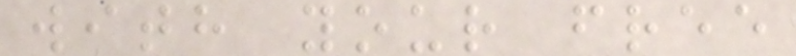with your free
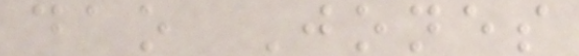dao Jones
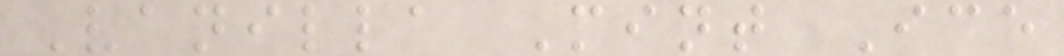Vanilla Mint Ice
